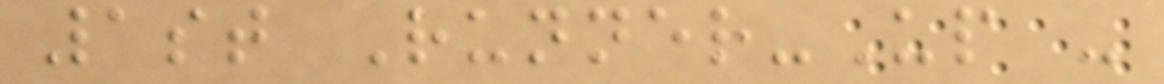1st Runner-Up -
